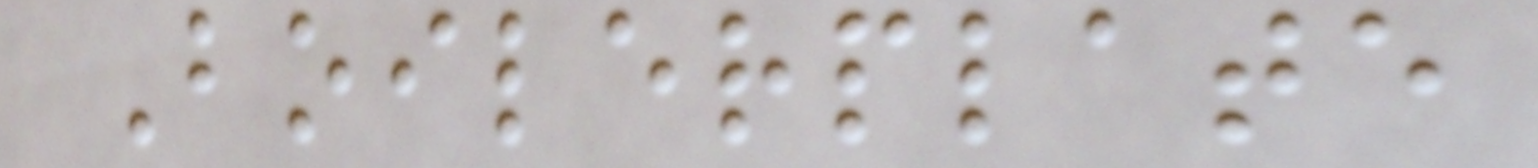Boilerplate
